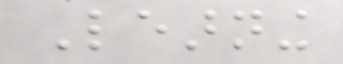Learning
